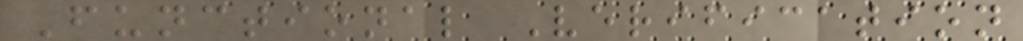Functional Verification
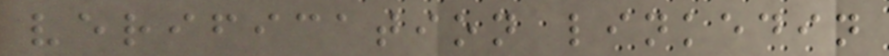verification linkedin
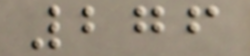276
